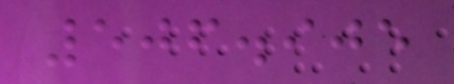506.905
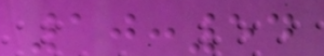10:54
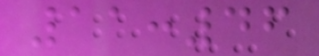11:46
